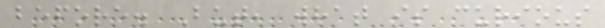before. But, what is curious
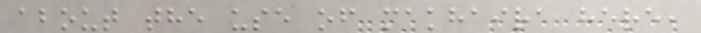about the use of makhaira here,
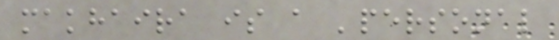makhaira is a 'personal
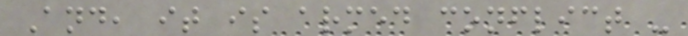And, it is armed conflict -
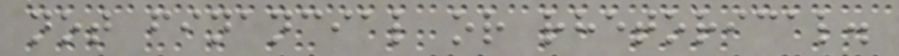not financial or rhetorical.
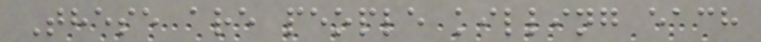These are people killing each
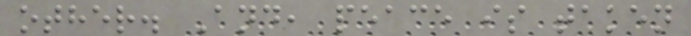other. And, peace is taken
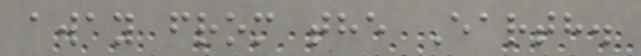away from the Earth.
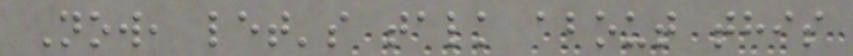Now, let's talk about this
